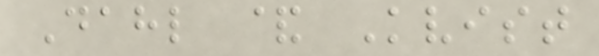Dahl & Kvist
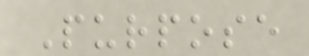Purpose
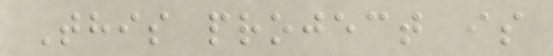This project is
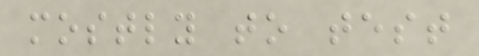mostly to test
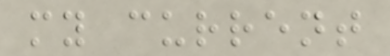my current
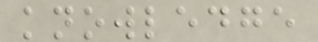knowledge
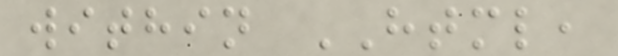within HTML,
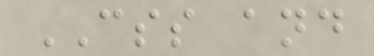CSS and
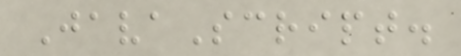JavaScript.
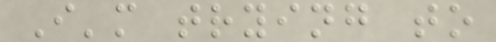I'm trying to
